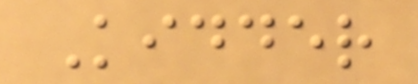Kidder
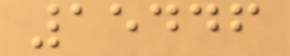15446
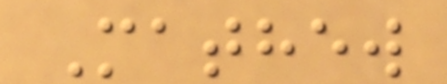Mathew
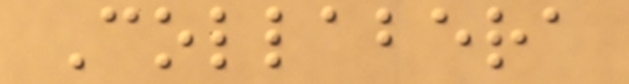Collabera
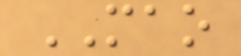MAO
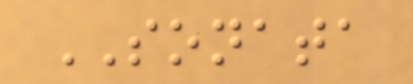SONATA
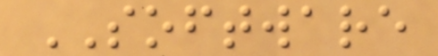SOFTWARE
